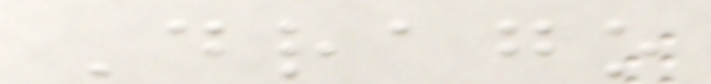Drago
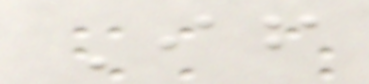If
